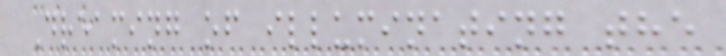Dreaming of illuminating the
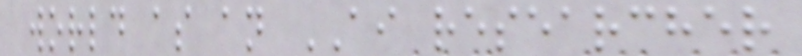world as an AI researcher
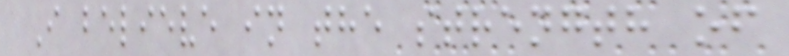I believe in the strength of
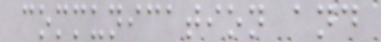communication and
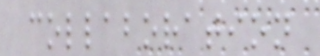collaboration
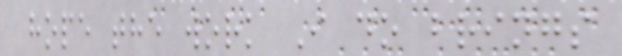hope the work I do brings
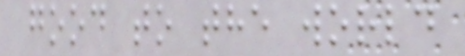good to the world
